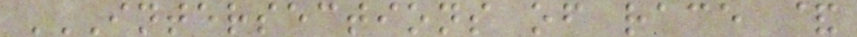INTERSECTIONS OF RACE &
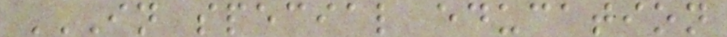IN SPECIAL EDUCATION
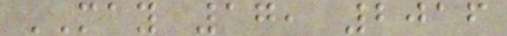MAY 17, 2016
